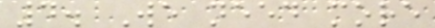4. We need more
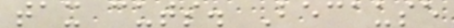tax cuts. Because
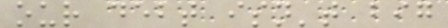our debt isn't big
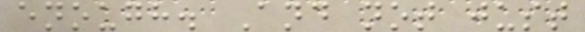enough. And not just
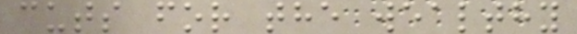cuts for the wealthy
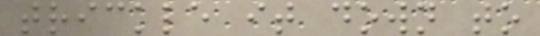trickle it down to
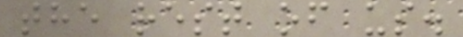the rest of us.
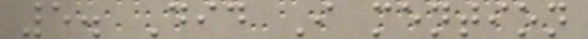5. Did I mention
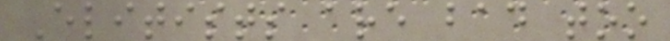Elitists are bad too
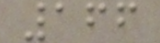166
